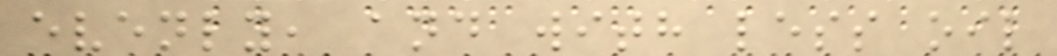evenly, and with less oil
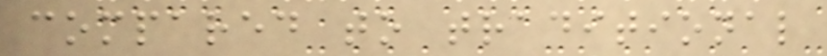compared to traditional
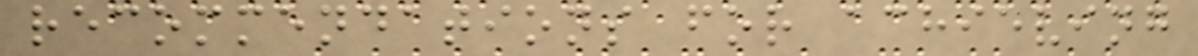recommendations for achieving
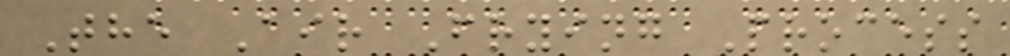The Air Frying Process
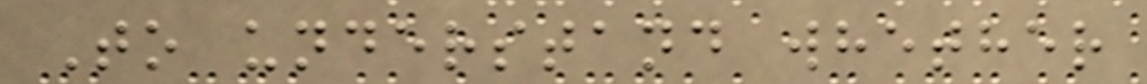To understand whether
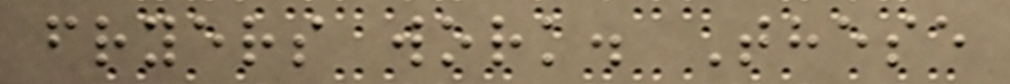fryers work. These
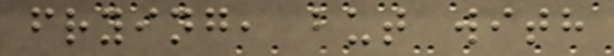frying, but with
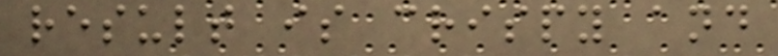result is crispy and
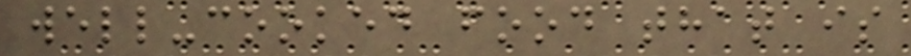well-cooked food that is
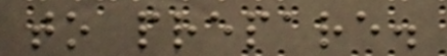to prepare.
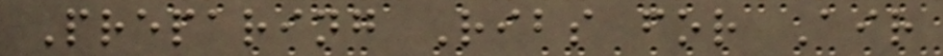Preparing Ribs for Air
